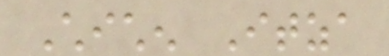Chichen Itza
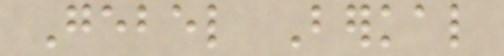Gebel Berkal
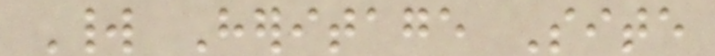World Heritage Site
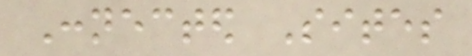Connected Sites
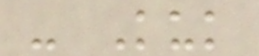- Kuk
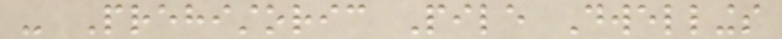- Prehistoric Pile Dwellings
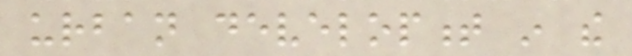urban development in the
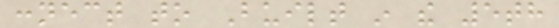connect to Built in the 5th
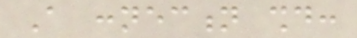A connection should:
